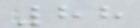88
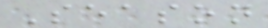Season
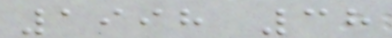1998 38
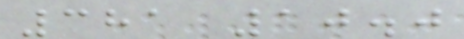381 10.0
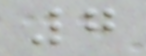7
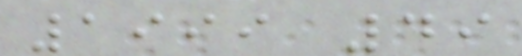1999 49
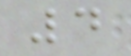4
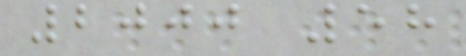2000 58
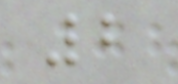2
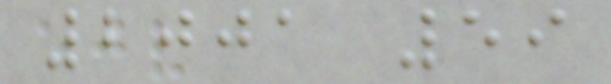2001 59
